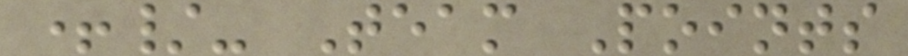+/- Team Points
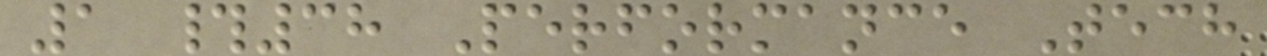1 #38 Performance Tech
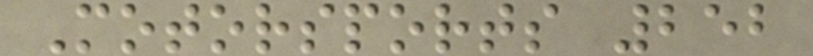Motorsports 252
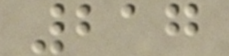217
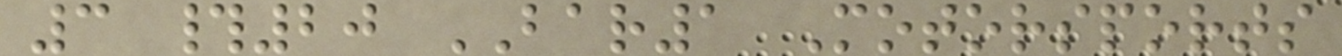3 #20 BAR1 Motorsports
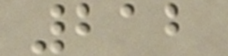212
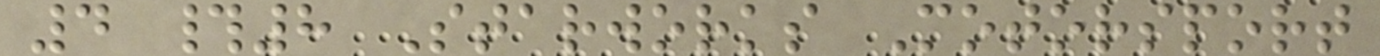4 #8 Starworks Motorsport
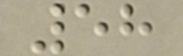58
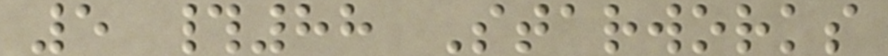5 #88 Starworks
